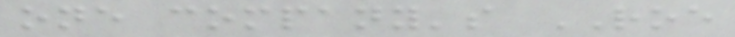one company's ROE
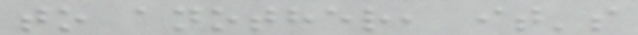to another, it's
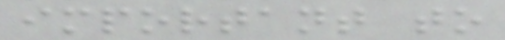important to
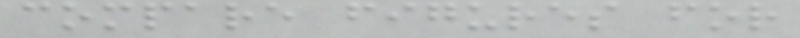compare figures for
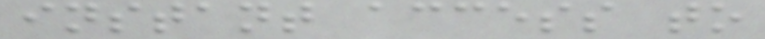instant access to
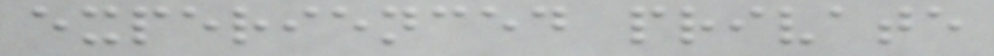experienced private
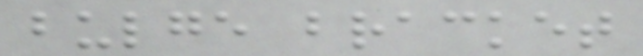bulge bracket
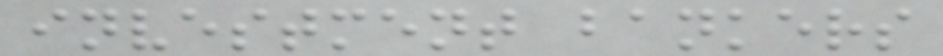investment bankers
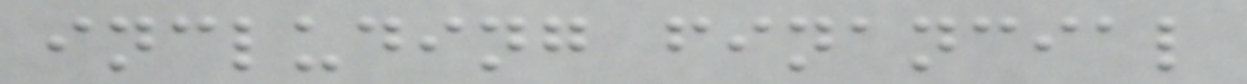including financial
